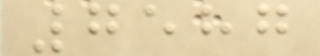7587
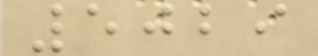5029
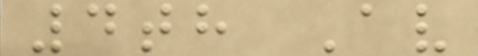4th Av
